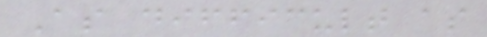As difficult as
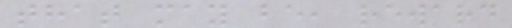that may be, reward
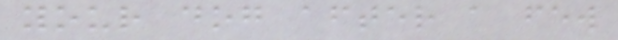your dog after a few
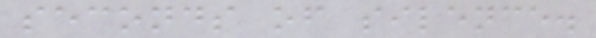seconds of silence.
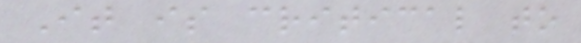It is critical to
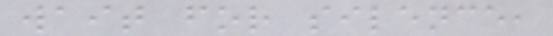wait for silence,
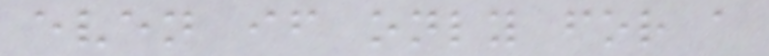even if only for a
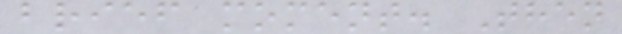brief moment. Then
